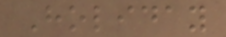Holiday
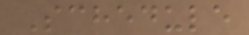Schedule
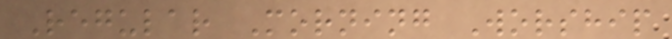Regular Morning Worship
